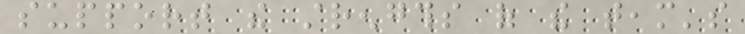support the strengths of the team's
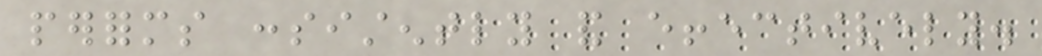performs consistently and effectively.
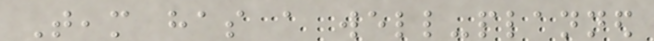Team has a well-planned
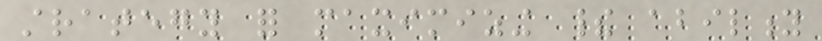strategy for maximizing their ability
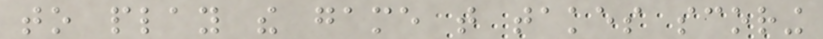to play the game that takes scoring
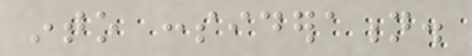into consideration.
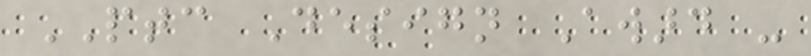PTC Design Award -
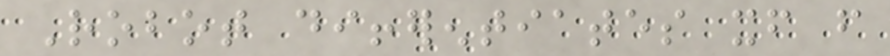Robot differentiates itself from
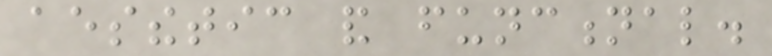aesthetic and functional.
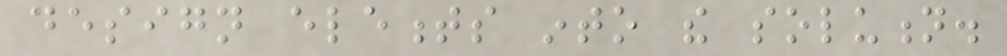design elements into the solution.
